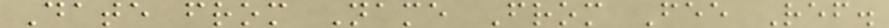Date from Name From Fee Ref.
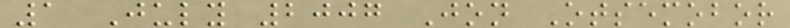1 July 2007 Jon Otsemobor
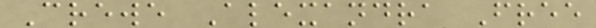Crewe Alexandra Free
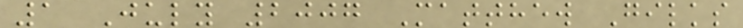1 July 2007 Matthew Gilks
